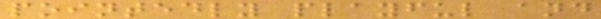pointedly playful and
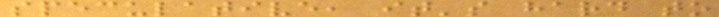speculative, it's hard to
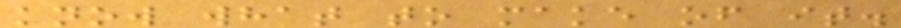know what to make of it.
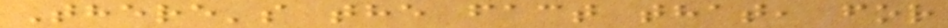There's the fact that, for
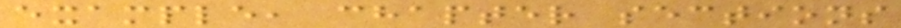example, chapter sections
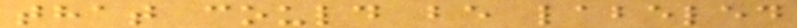that could be labeled
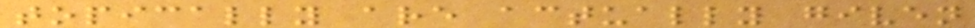topically are actually given
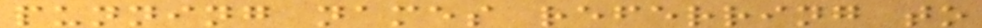punning names referring to
